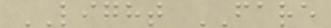LIGHT FARE
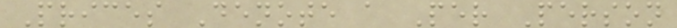Prices Denote a Per Person
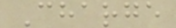Charge
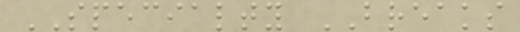SPECIALTY BREAKS
